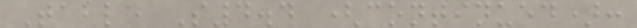Table S4.4 (continued):
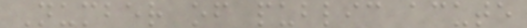Number of public acute
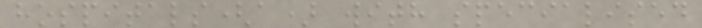hospitals(a) with specialised
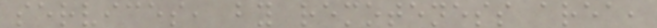services, by remoteness area,
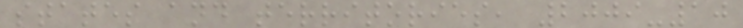states and territories, 2009-10
